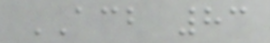ACB 83
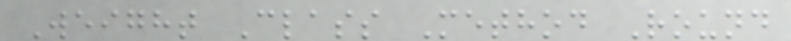Weight Class Method Round
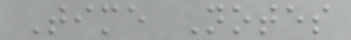Time Notes
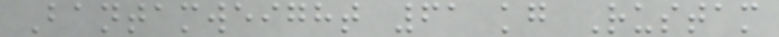Bantamweight 61 kg Rustam
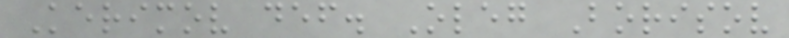Kerimov def. Oleg Borisov
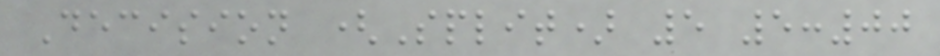Decision (Split) 5 5:00
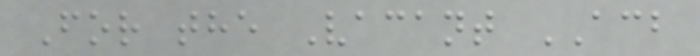For the Vacant ACB
